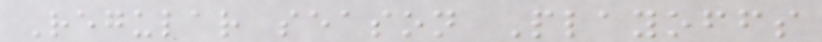Regular season Playoffs
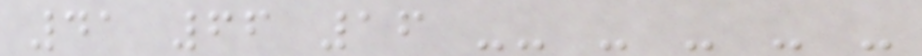41 66 16 -- - - - -
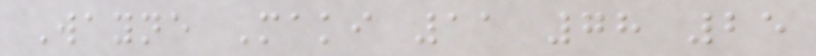Wayne Maki 11 78 25
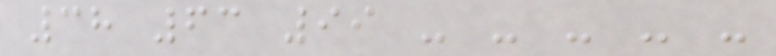38 63 99 - - - - -
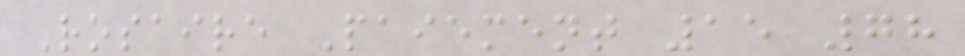Rosaire Paiement 15 78
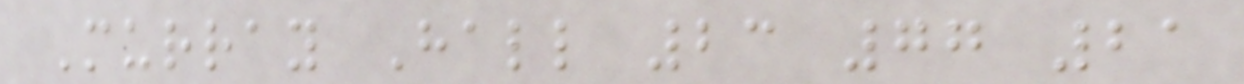Murray Hall 23 77 21
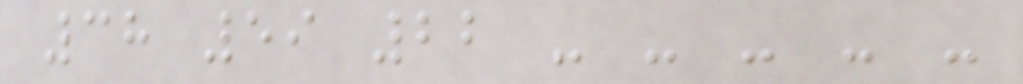38 59 22 - - - - -
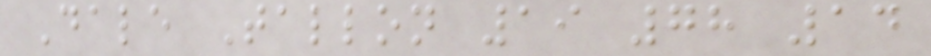Dale Tallon 19 78 14
